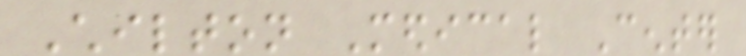Chilton Medical Center
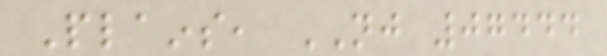Plains, NJ 07444
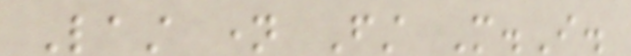Last name First M.I.
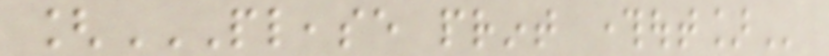[PLEASE PRINT THROUGHOUT]
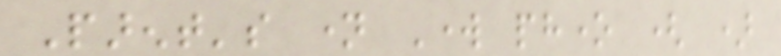Parent's name Work phone ( )
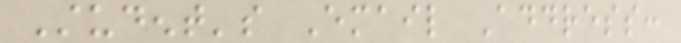Student's Email Address:
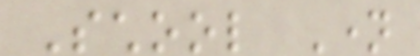School Name
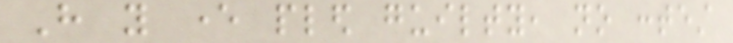Have you ever pled guilty, no contest
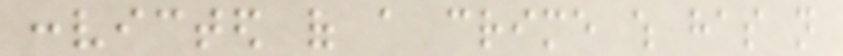convicted of a crime which has not
